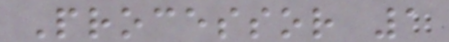Processor 1
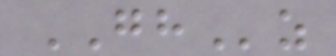GHz
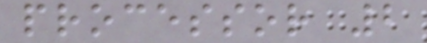processor 2
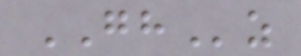GHz
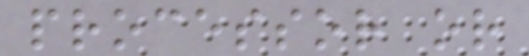processor or
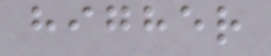higher
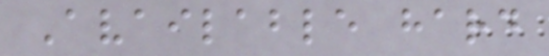Available hard
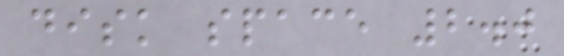disk space 2.0
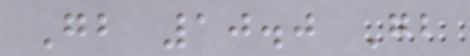Gb 10.0 Gb
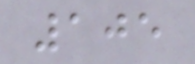105
